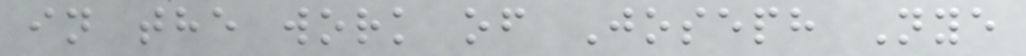in the work of Joseph Nye
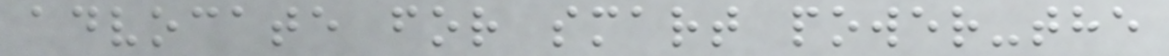advocate for smart power-the
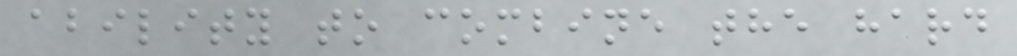ability to combine the hard
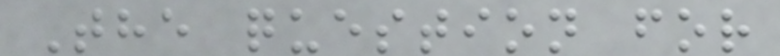The question for
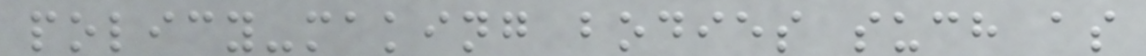policy-making bodies such as
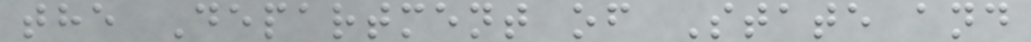the Department of State and
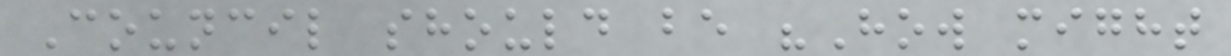Council should be "How might
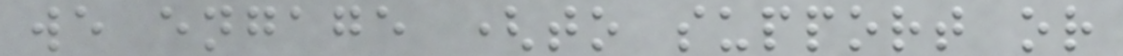we engage (to support or
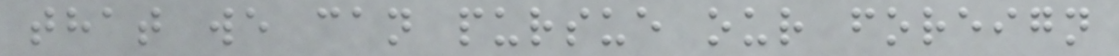that we can pursue our foreign
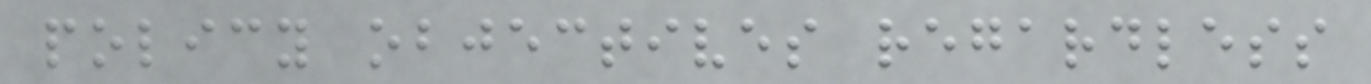policy objectives regardless
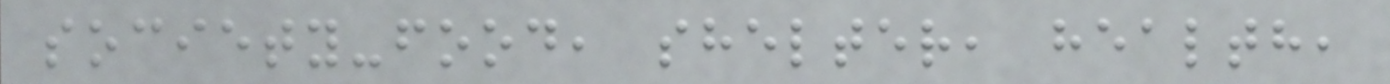society-food, shelter, health,
